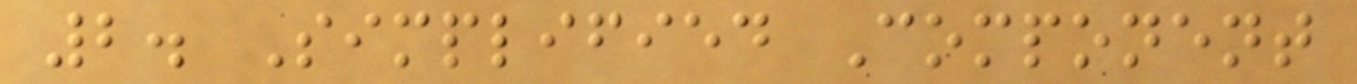2. Simplified Component
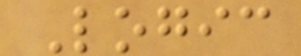Logic
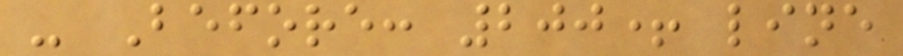- Before: 200+ line
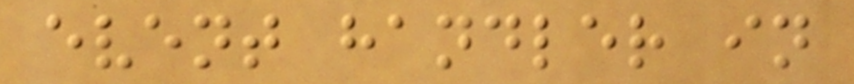event handler in
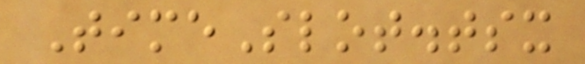TimeSlot.tsx
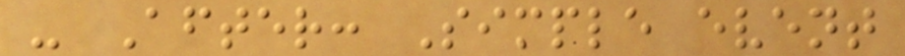- After: Simple event
